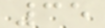35
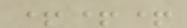+++
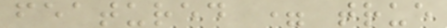featured = true
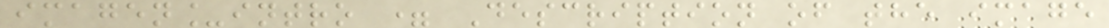imagen_intro = Description of the image
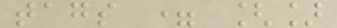tags = []
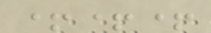+++
